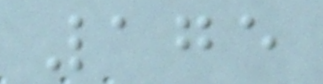175
